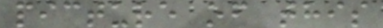picture of this
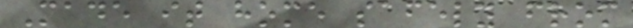Made it home safely from
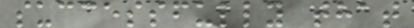successfully that
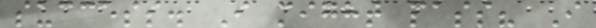success. I might pass? I
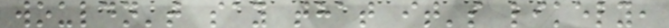wouldn't say that it's likely,
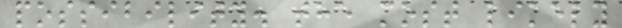possibility. the most likely
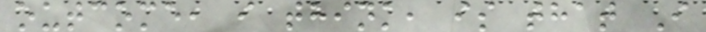outcome, i think, is that I
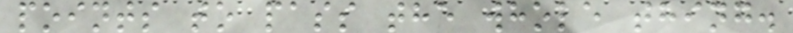points to pass the whole thing.
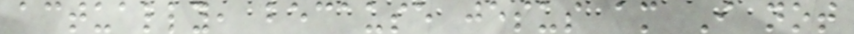actually, because jesus am I not
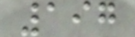197
